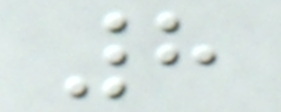8
